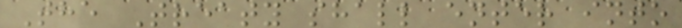The Treaty shall enter into
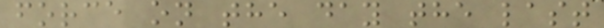force on the day the last
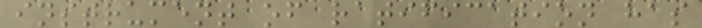instrument of ratification has
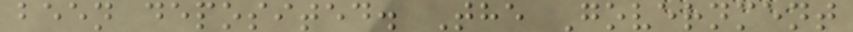been deposited. The Government
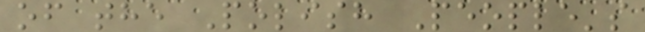of the Polish People's
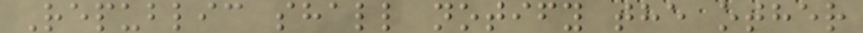Republic shall notify the other
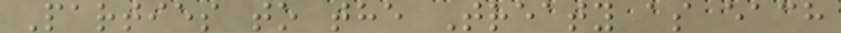Parties to the Treaty as each
